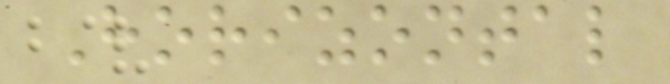Horizontal
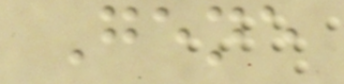Gene
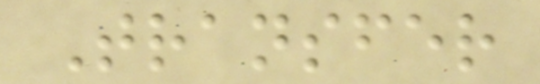Transfer
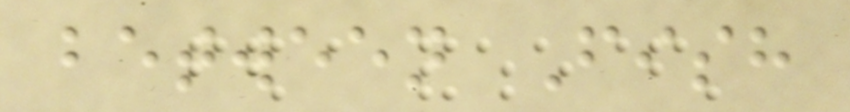between Fish
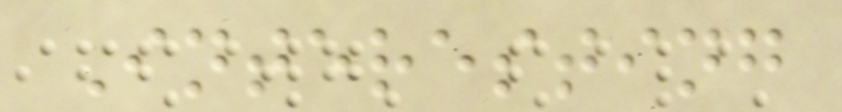Interesting
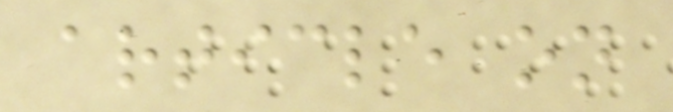article on
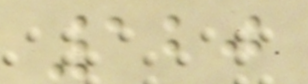120
